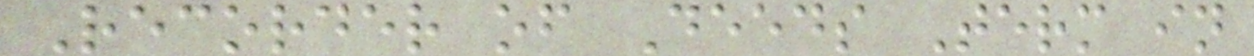Recorder of Deeds Term in
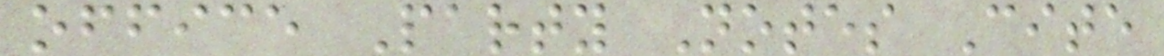office Party Notes Cite
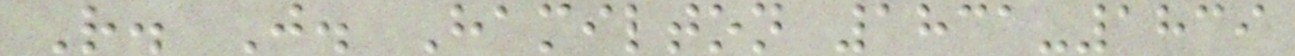R. J. Hamilton 1831-1839
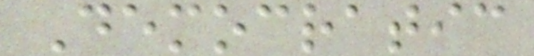Democratic
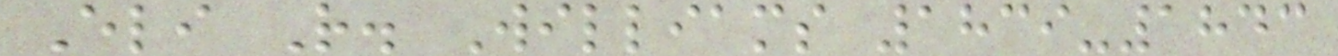Eli R. Williams 1839-1843
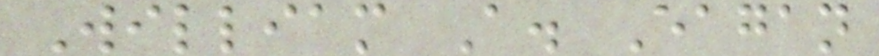William A. Eagan
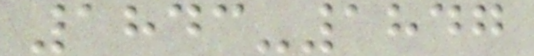1843-1847
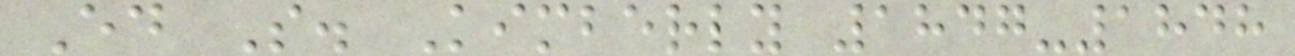Ed S. Kimberly 1847-1848
